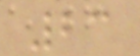23
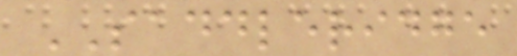SADDLERIDGE
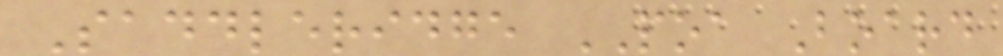Saddleridge POA Board
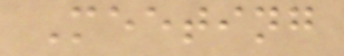Meeting
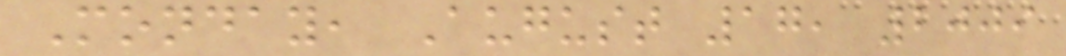Monday, August 17, 2009
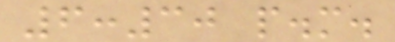6:30 p.m.
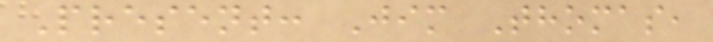Present: Jim Thomas,
